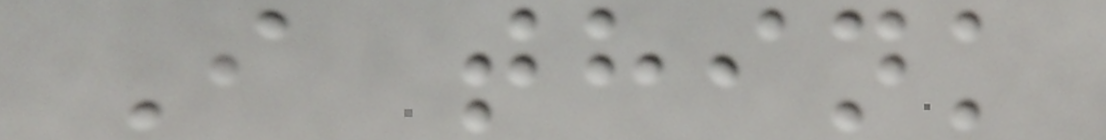I think
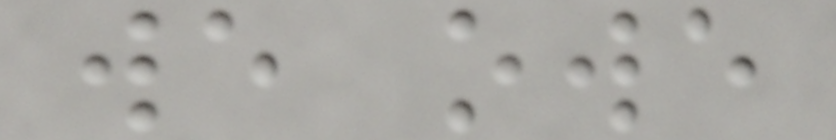we owe
